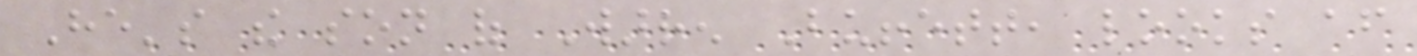He's the son of Warren Buffett, looks after
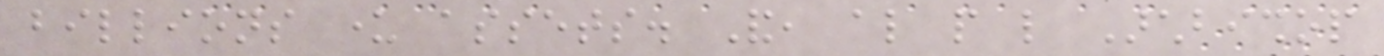billions under assets. And, also people like Archbishop
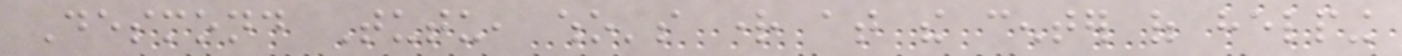Desmond Tutu, who's right at the center of helping
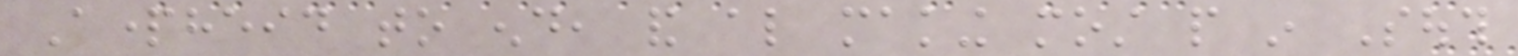Apartheid to end, and also making most people in South
